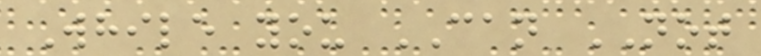While you CAN NOT
